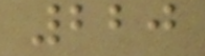220
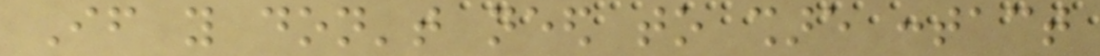If you don't need to share contact
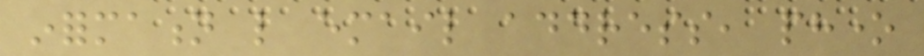information like email address, phone
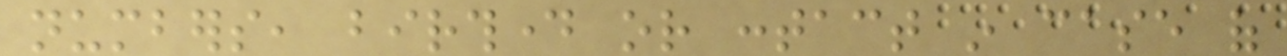numbers, birthday or contact in case of
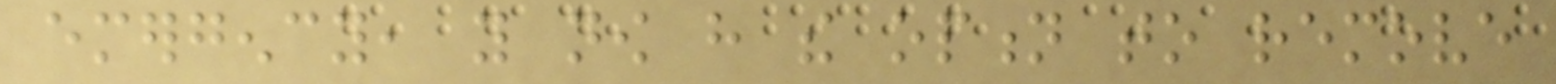emergency, you now have the option to remove
